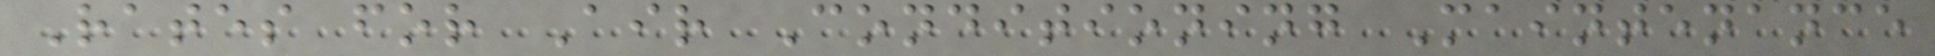Rates for Air Conditioning Maintenance
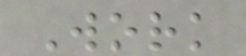Work
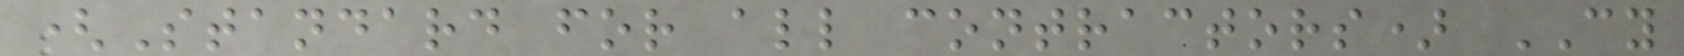(Standard for all contractors) CY
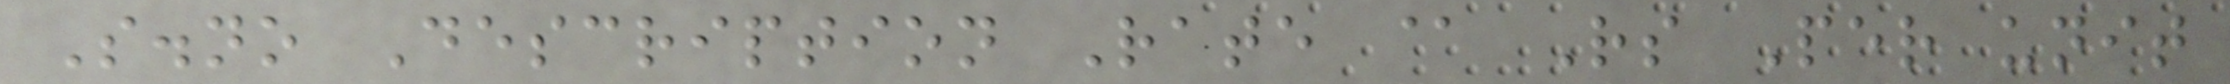S.no Description Rate @ Rs Per unit
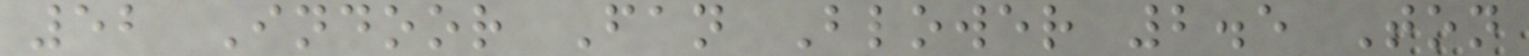52 Indoor Fan Blower 2.5 Ton
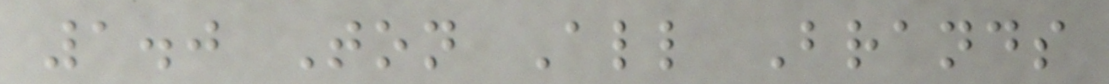1.0 Ton All Brands
